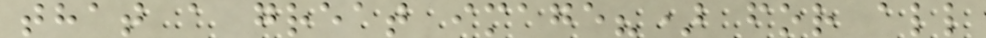that a great image?) for all
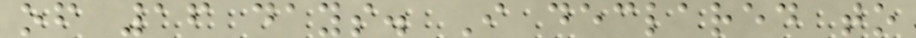of 16 days. I declared to
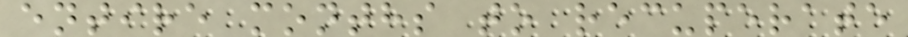entire months to recuperate
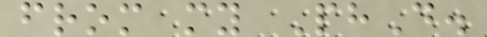from my PhD.
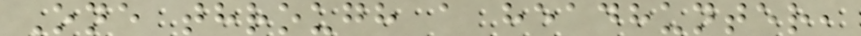One through a headhunter,
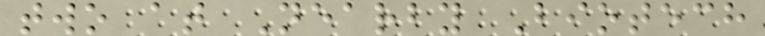two at Nearby Biotech
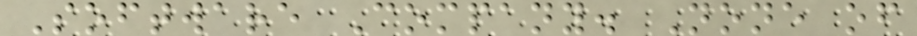Software Company. None of
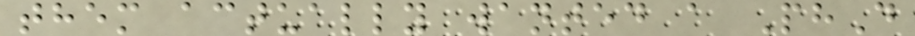them actually wanted a PhD
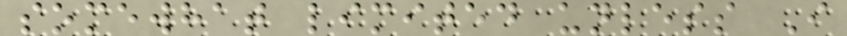somewhat limited unless I
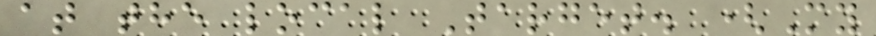at the local Target. (My
